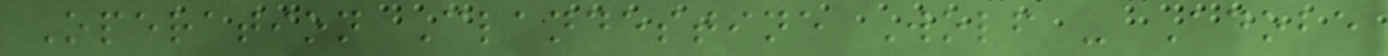Operation Clandestine Wolf - Adobe
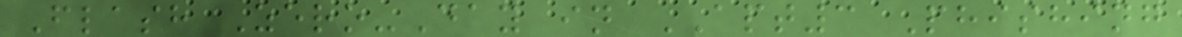Flash Zero-Day in APT3 Phishing
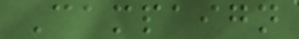Campaign
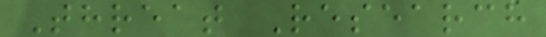Threat Research
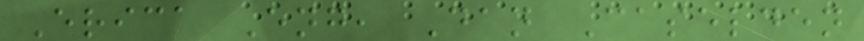Erica Eng, Dan Caselden
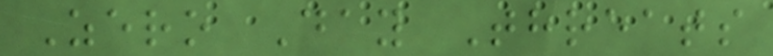Zero Day Threats
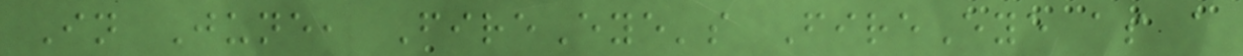In June, FireEye's FireEye as a
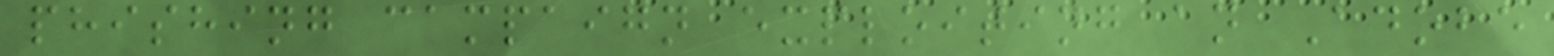phishing campaign exploiting an Adobe
